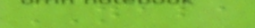NABA
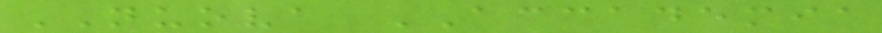NUOVA ACCADEMIA
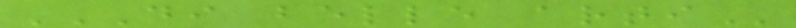DI BELLE ARTI
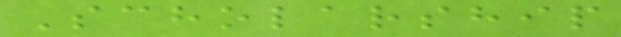Scholarship
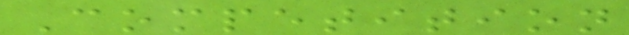Competition
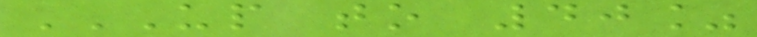UP TO 40%
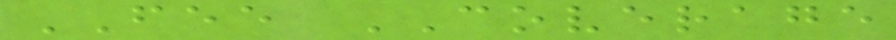FEE COVERAGE
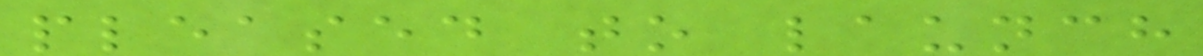pleased to launch
